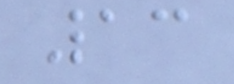13
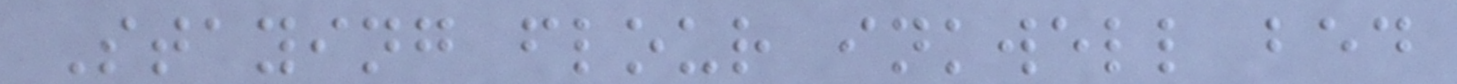Staying flour inkwell bed
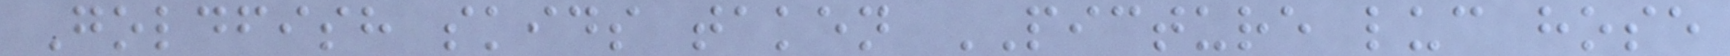Goldfish skids taken PICTURE luc hose
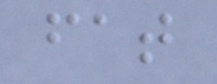fat
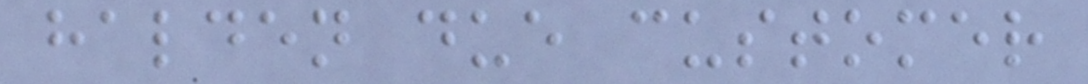halden due customer
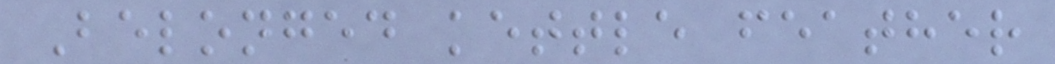Belonged kettle feather
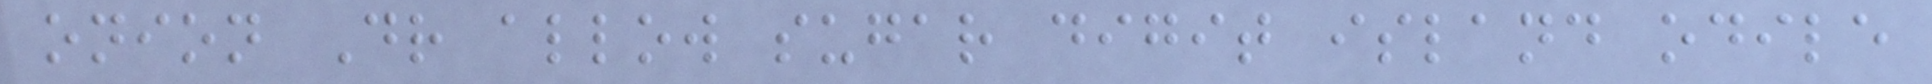onion Dr allow sugar digit island odile
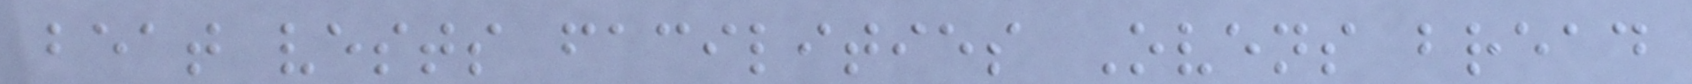beat vests facilities Ovens bread
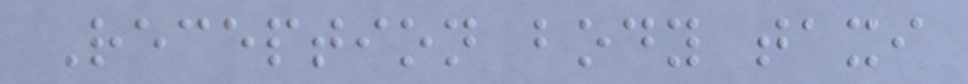Reception body taxi
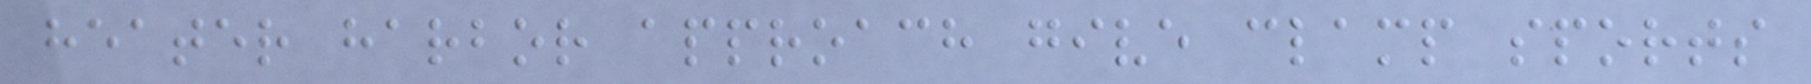heater harbor approach give clamp sports
